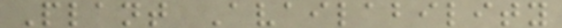Plant Availability
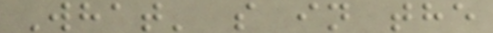What' s in the
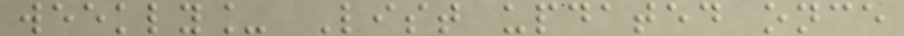weekly_ List updated once
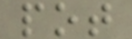pot
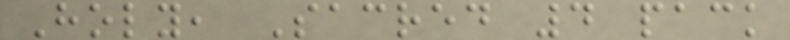Holy, Sacred 4 pack
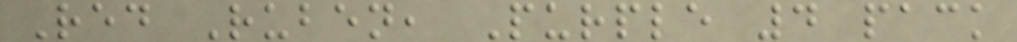Red Ruben, Purple 4 pack
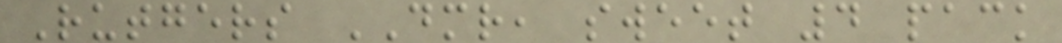Rutgers DMR, sweet 4 pack
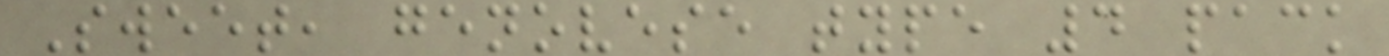Sweet, genovese type 4 pack
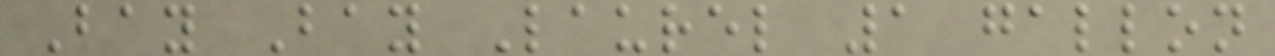Bay Bay Laurel 1 gallon
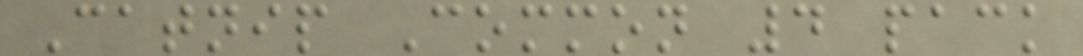Catnip Common 4 pack
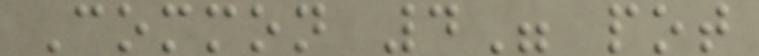Common 4" pot
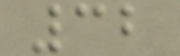32
